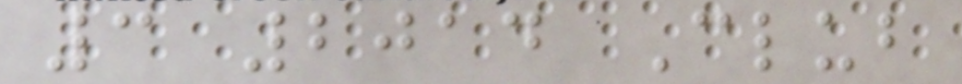3 2014 Club
